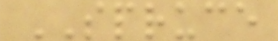SPRUCE
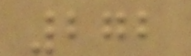272
